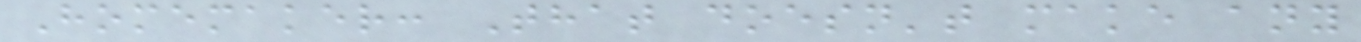Homemaker: That doesn't make any
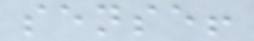sense!
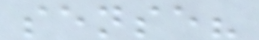sense?
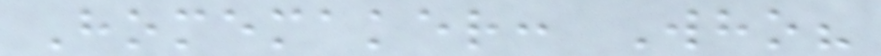Homemaker: Who?
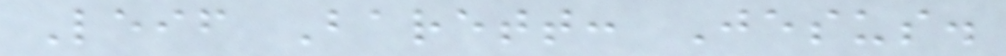Leif Barett: Jesus.
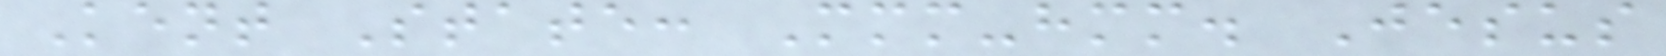Kent State: Mmm-hmm. Jesus
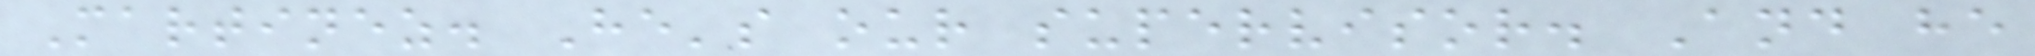Martinez. He's our supervisor. And he
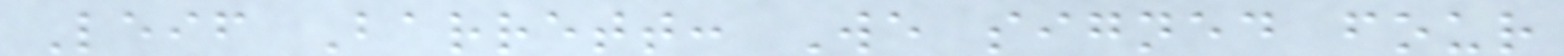Leif Barrett: We signed four
